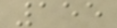155
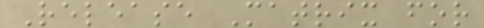Release Matrix for
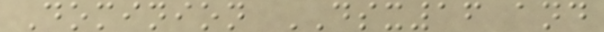Dominion DSX16 and
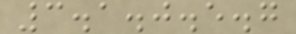3.1.0.5.7
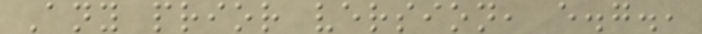Any prior version, e.g.,
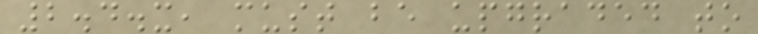2.4.x, must be upgraded to
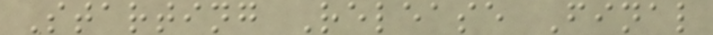Starting Release Final
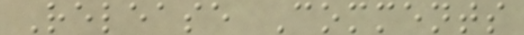Release Comments
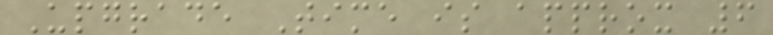Upgrade Time is approx 6
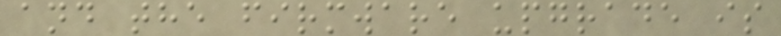and the firmware upgrade is
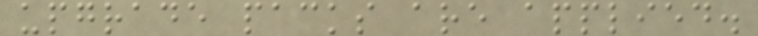upgrade packs are applied.
